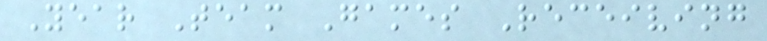Year Team Games Receiving
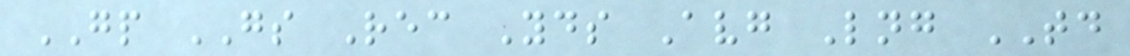GP GS Rec Yds Avg Lng TD
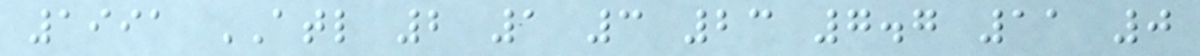1991 ATL 2 1 3 23 7.7 11 0
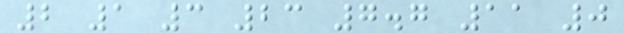2 1 3 23 7.7 11 0
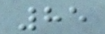85
